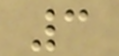3
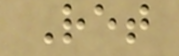Ret
